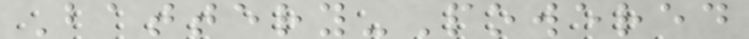Battery-Powered
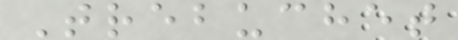Trebuchet
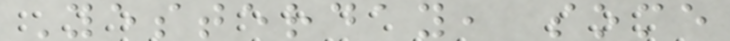Yesterday, some
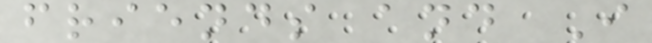friends and I
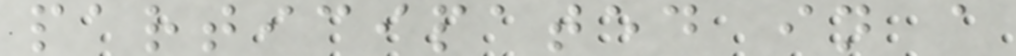participated in a
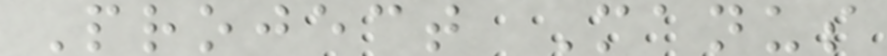Project Manus
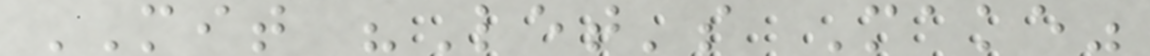MIT "Let's Make"
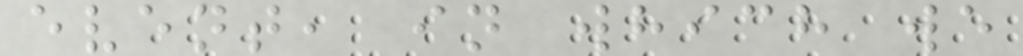event, in which we
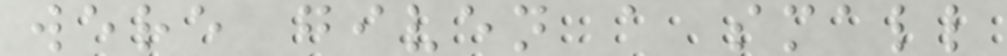were given a small
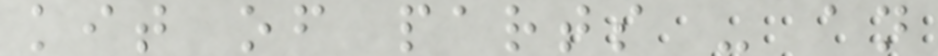kit of parts - an
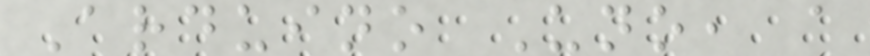Arduino Uno, a
